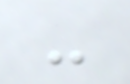-
